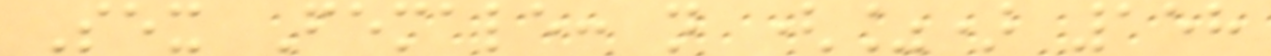Sex Female: n (%) 158
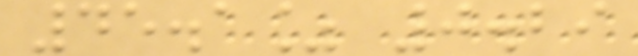45.1% 0.29
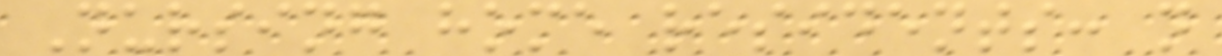Nursing home residents: n
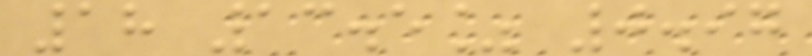18 13.5% 0.97
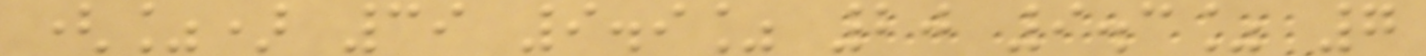(%) 39 9.9% 20 9.3% 7
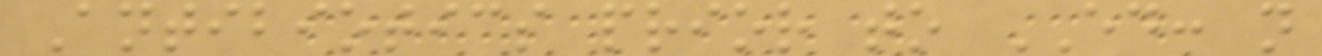Antibiotics prior to ED: n
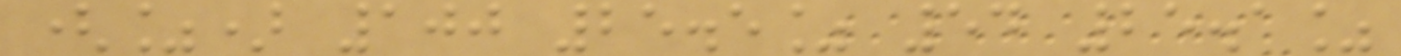(%) 100 25.5% 54 25.1%
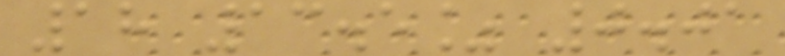18 13.5% 0.01
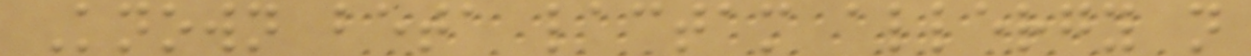Known beta lactam allergy n
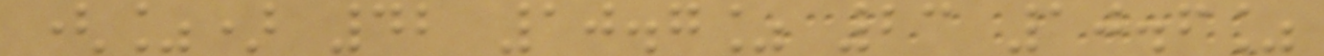(%) 42 10.7% 23 10.6%
